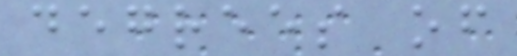degrees of
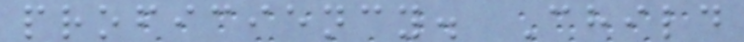proficiency. Child
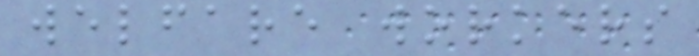welfare workers
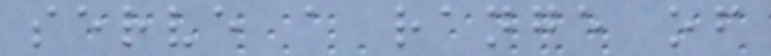serve a range of
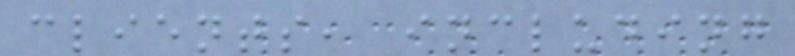clients, including
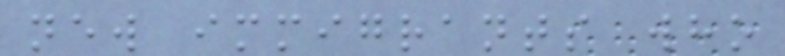new immigrants who
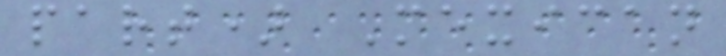part) Mexican
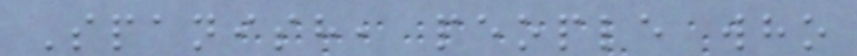Spanish, people who
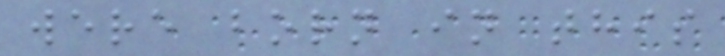were born in this
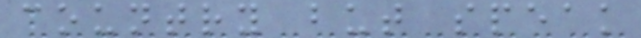country but speak
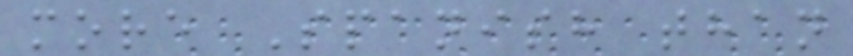more Spanish than
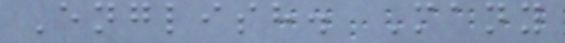English. Many
